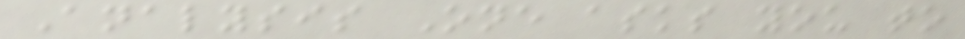Analysis One asks you to
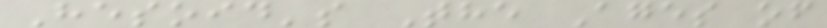Hesoid's The Ages of
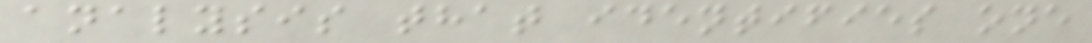analysis that identifies one
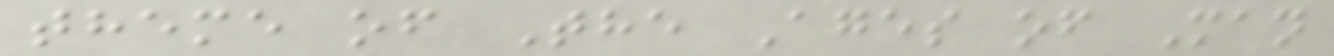theme of The Ages of Man
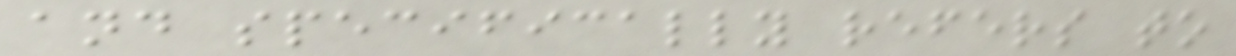and specifically refers to
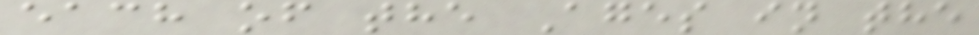each of the Ages in the
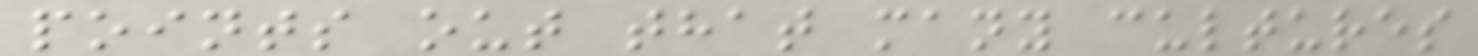points out that many cultures
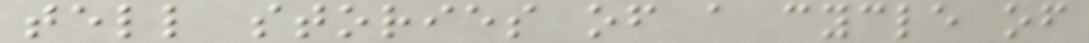tell stories of a cycle of
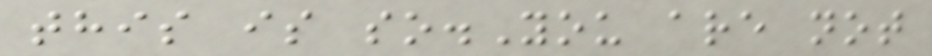this is so.You are not
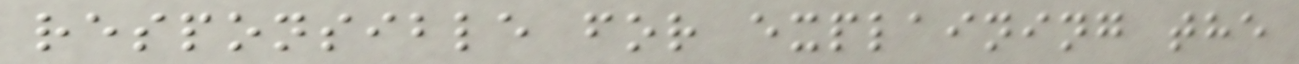responsible for explaining the
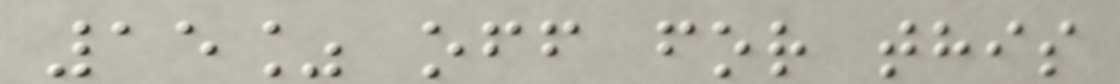15% off for this
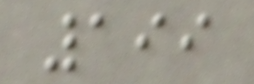199
